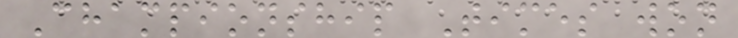Championship Times won
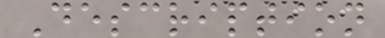Description
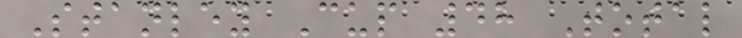Stanley Cup 48 Total
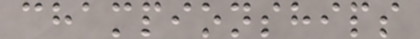championships
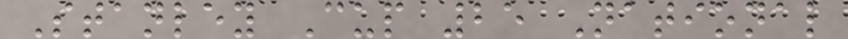Stanley Cup 25 National
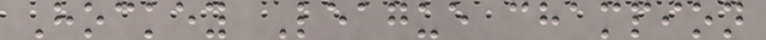Hockey League champion
